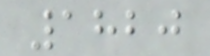1820
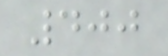400
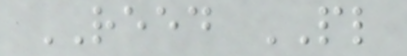REED PL
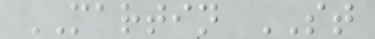MARTIN ST
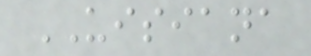UISIANA
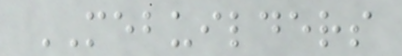MEBUILDERS
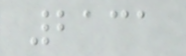2131
